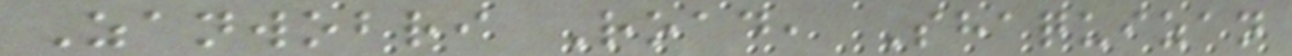Zanwobri Road, Shaquizan
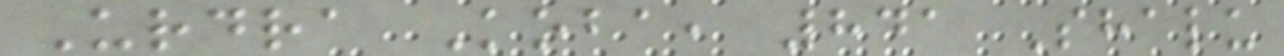Urdra Koba, 841 Shalu
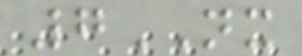7NX
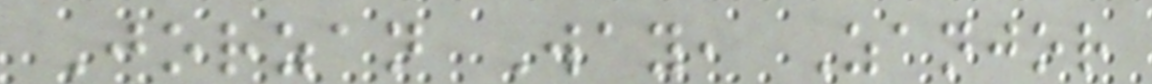Jorzan Way, Zanjor
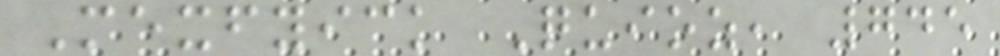Mexfyick Quioz, 745
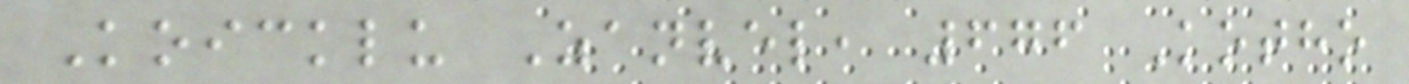Koicklu Zanvel, 676 Kotho
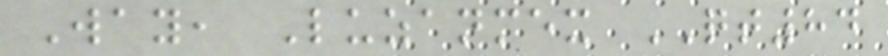Way, Luzanmex QT84
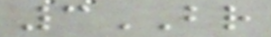3BR
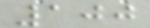100
